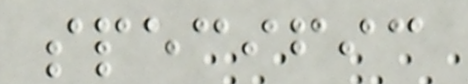specific
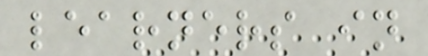learners in
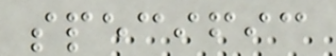specific
